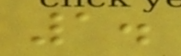1.
